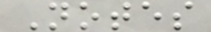Notes
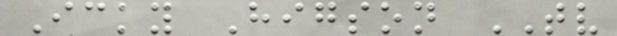Icky Higson TV
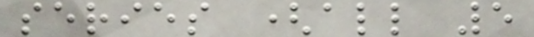series (all 5
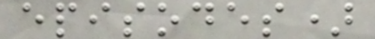episodes)
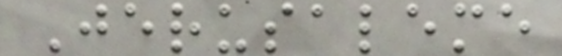Jerusaleme
